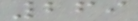269
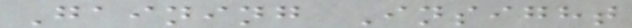Gaining Insight
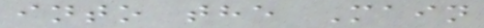into the Main
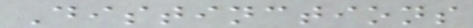Distinctions
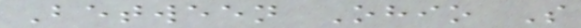Between Ohio S
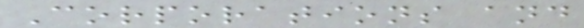Corporations and
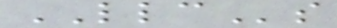LLCs
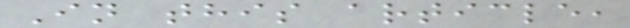In this article,
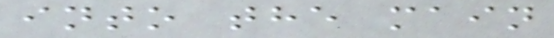into the main
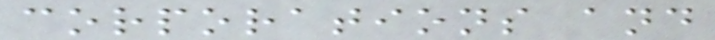corporations and
